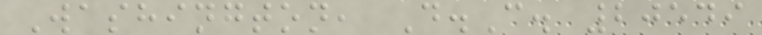Washington, D.C. 20549
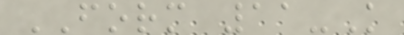FORM 11-K
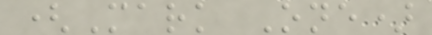(Mark One)
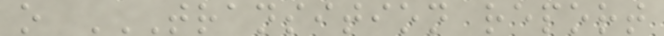o TRANSITION REPORT
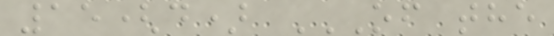15(d) OF THE
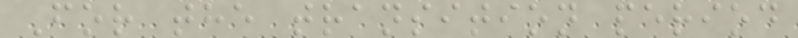For the transition period
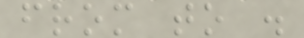from to .
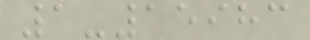1-15983
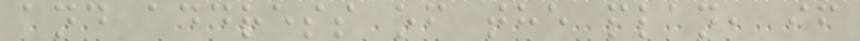and address of the plan, if
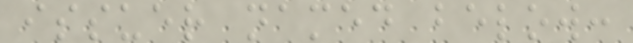issuer named below:
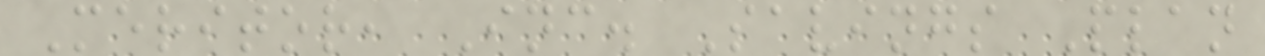Meritor, Inc. Savings Plan
